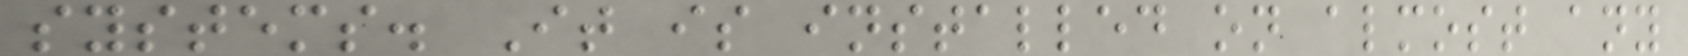systems. It is installed on almost any
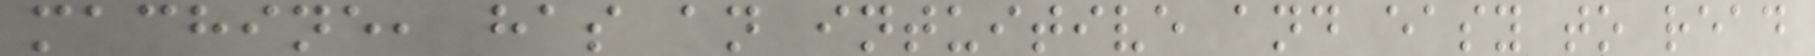machine, has an intuitive and easy to read
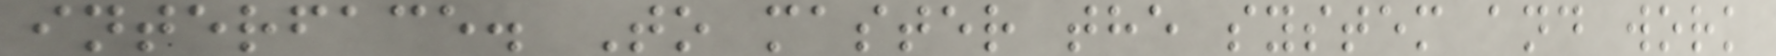interface. To master the system and work
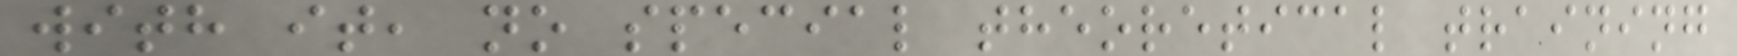with it, no special theoretical training
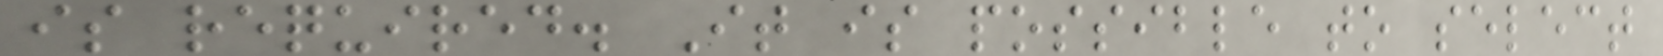is required. It is possible to select
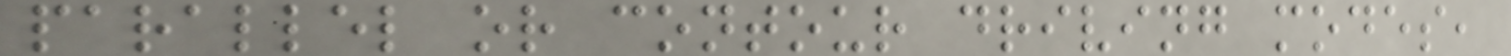parallel or contour driving modes,
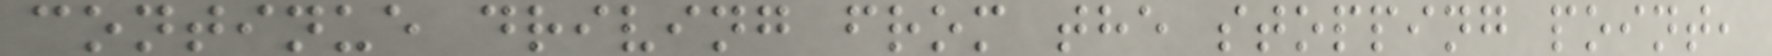continue driving from the stopping point,
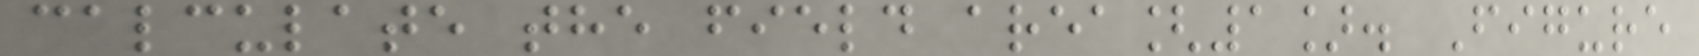calculate the field area[1]. Figure
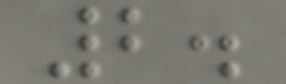2.
